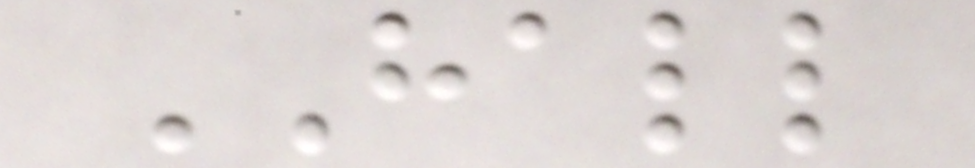HALL
